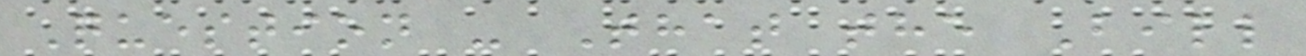Question - That the Bill
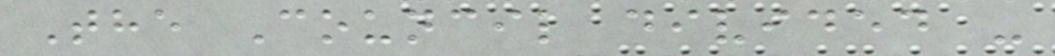The Council divided -
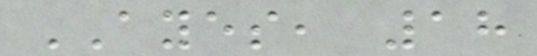AYES, 18
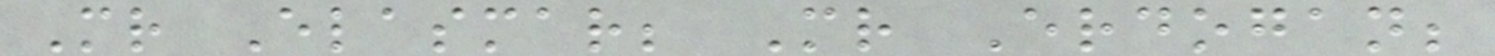Mr Elasmar; Mr Erdogan;
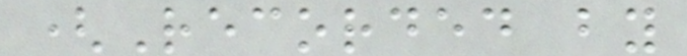(Recorded by
